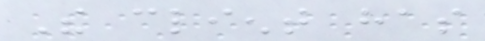The client has
